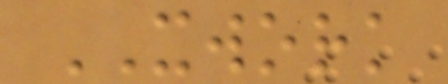XWORK
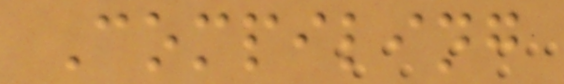Compiling
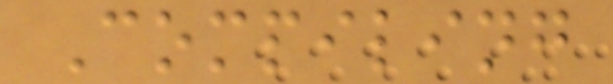Compiling
